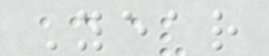Year
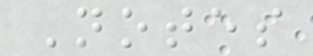Notes
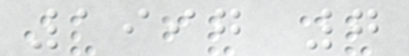1997 7
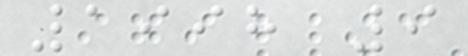1998 9
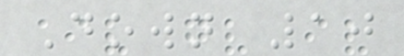Down 10
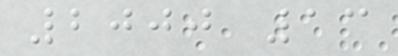2000 13
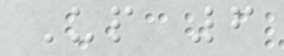Up 6
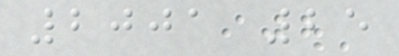2001 25
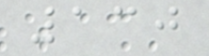130
